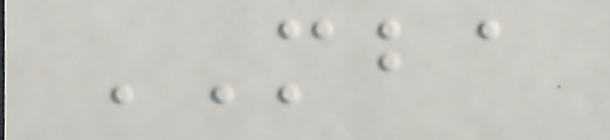MBA
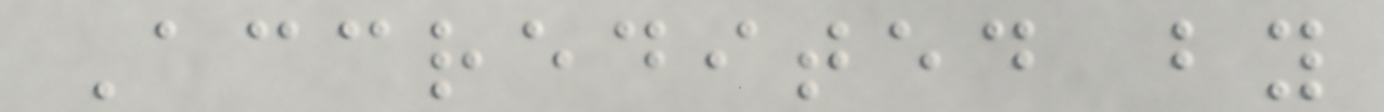Accredited by
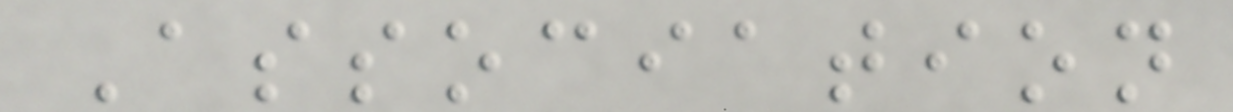Association
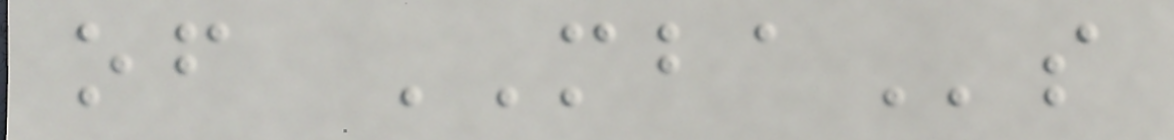of MBAs
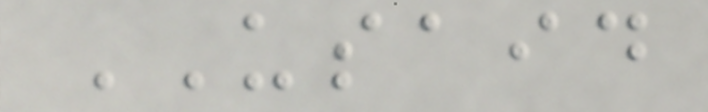USAID
